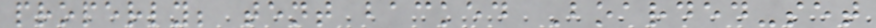properly; tent backed Boarded-set
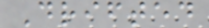Drifted
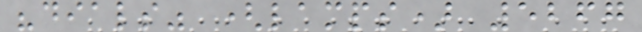"dials" (lamps) 5267
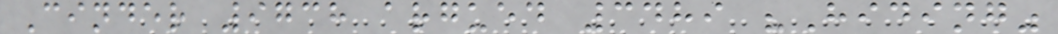Cinder 9738 argued 3489 "Hiding"
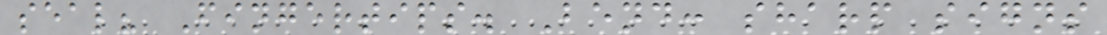seal? Fingertips. Bend: sharp signs
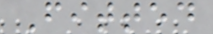Fitted
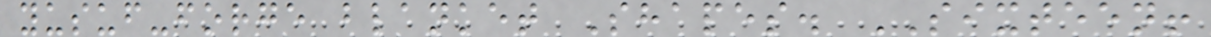yusuf-forge blanket Shapes. SIXTEEN!
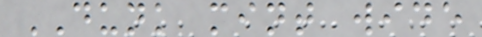DUNK mint wide
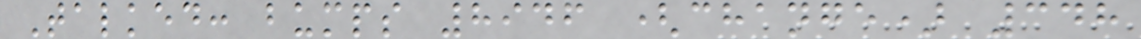Talked: bumps 8946 (change) 348
